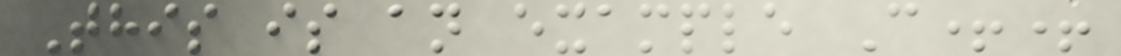This is an example C++
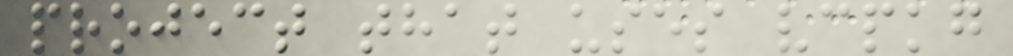project that uses vcpkg
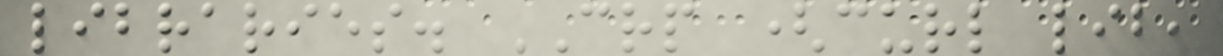libraries. CRP (curl lib,
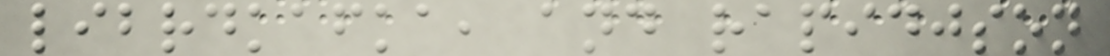librdkafka, and rapidjson
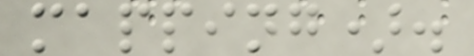mapping).
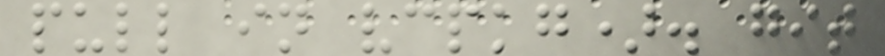pull in vcpkg). git
